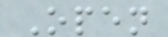Open
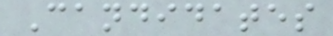Candidates
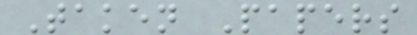Taken Papers
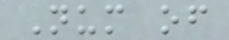Num of
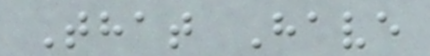That Have
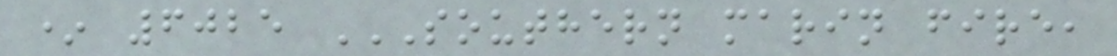* 6025 SOUTHERN MARIN FIRE,
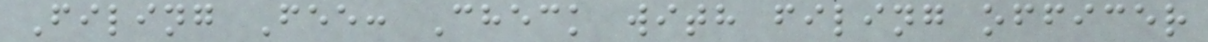Filing Fee: Check with filing officer
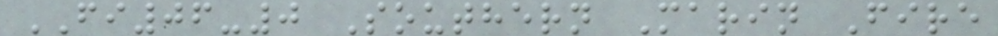FI06-0 Southern Marin Fire
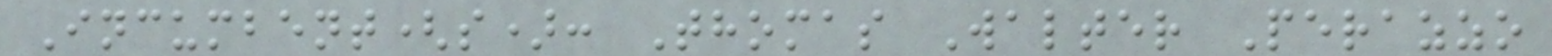Incumbent(s): Thomas Walter Perazzo
